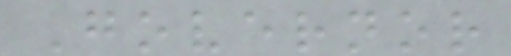Governor
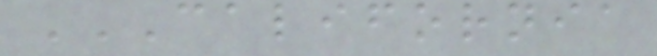CALIFORNIA
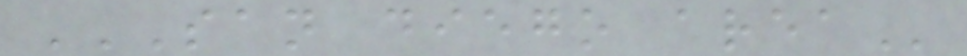SAN DIEGO AREA
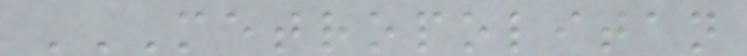METROPOLITAN
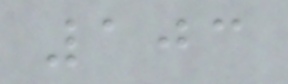103
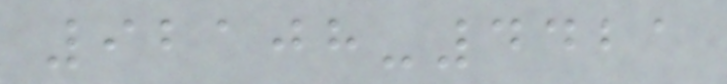92108-4421
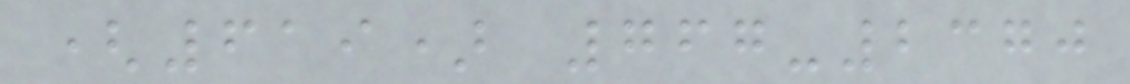(619) 767-2370
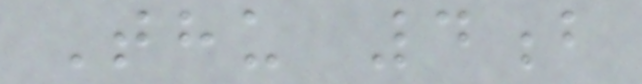Thu 4b
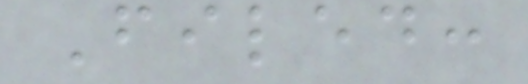Filed:
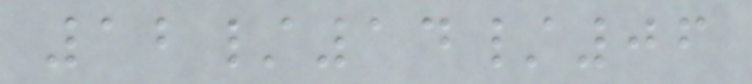12/14/06
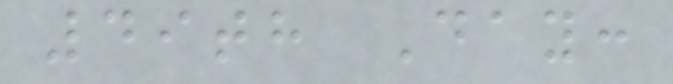49th Day:
